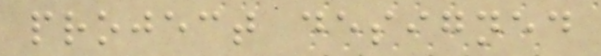project designed
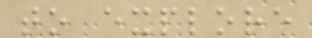to explore
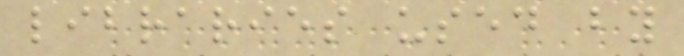libraries used by
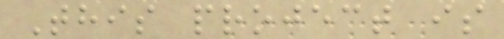This project is
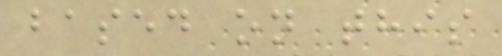based on this
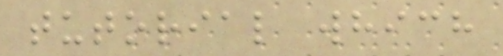tutorial which
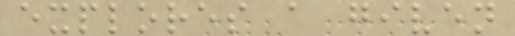explores a given
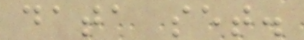data set.
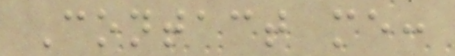Contact me:
